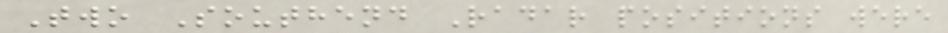Two Southend Radar positions were
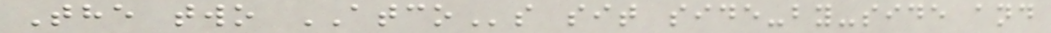The two ATCOs sit side-by-side and
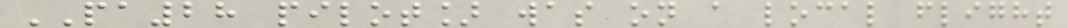PA28 pilot] was on a local flight
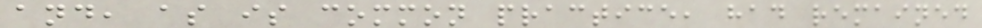and, as is common practice, had remained
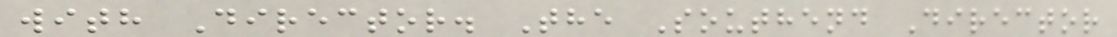with Director. The Southend Director
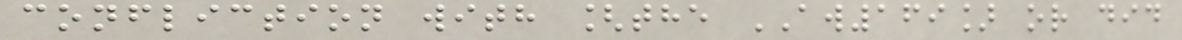confliction with [the AW169] or did
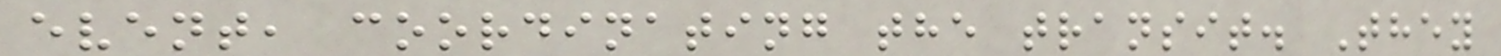event, coordinating the transit. They
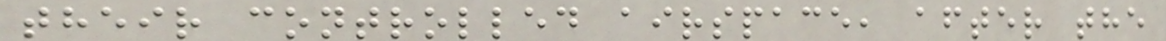their controlled airspace, after the
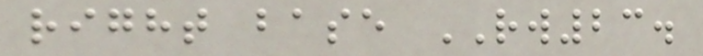right base RW23.
